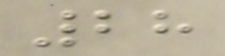28
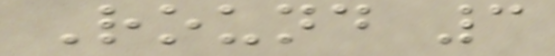Round 3
